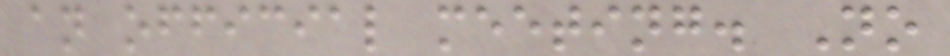an official meeting. No
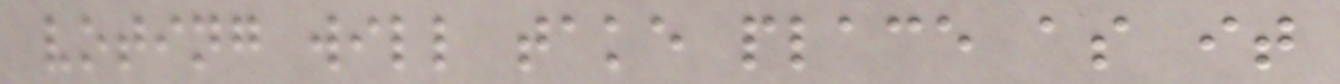voting will take place as it
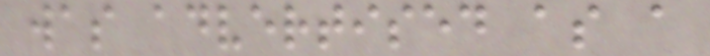was advertised as a
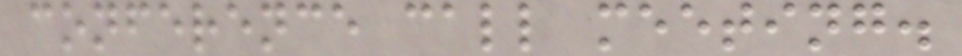conference call meeting.
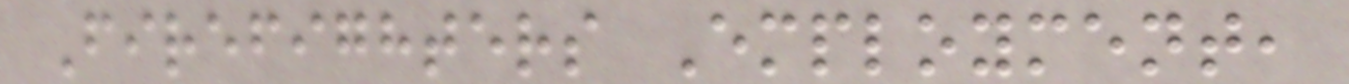Firefighters Employment,
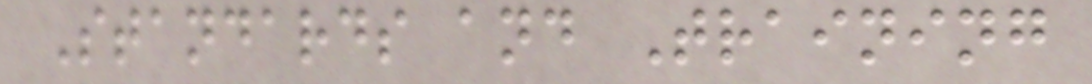Standards and Training
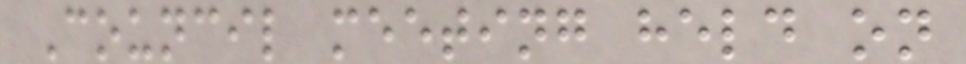Council meeting held on
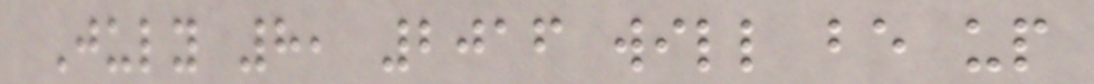July 8, 2016 will be up
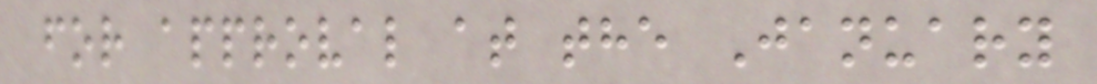for approval at the January
